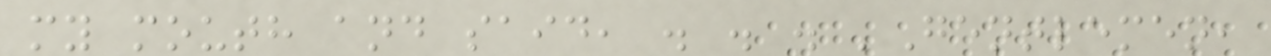my mouth and said, . . . 'Gentlemen,
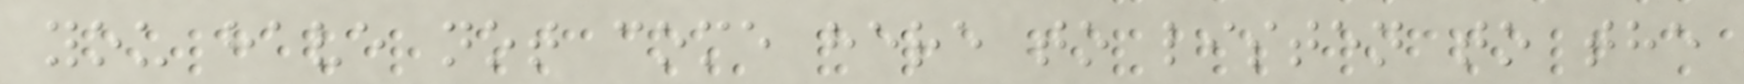you have not come here to listen to the
